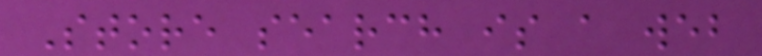Store search is a web
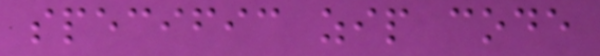specific zip code
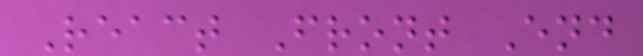React Front End
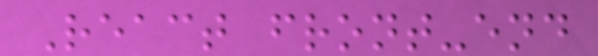React front-end
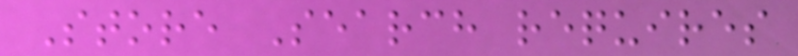Store Search requires
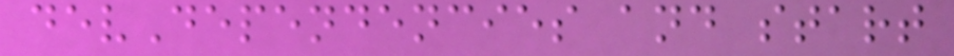devDependencies and start
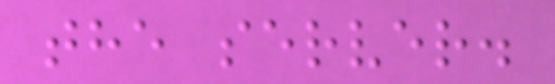the server.
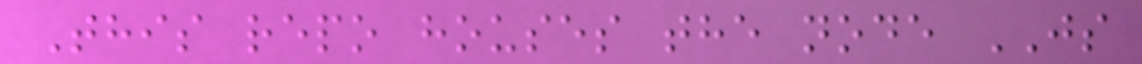This repo houses the node JS
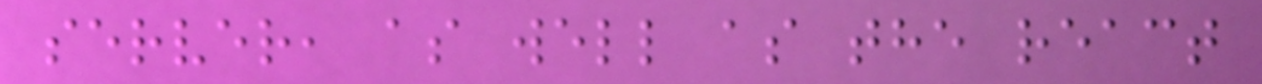server, as well as the react
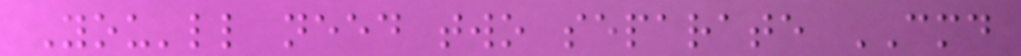You'll need two separate CMD
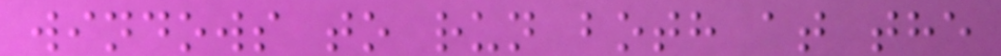windows to run both at the
